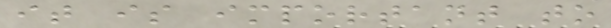it is important to
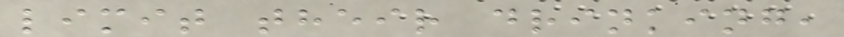limit their drinking,
